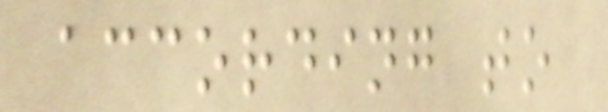according to
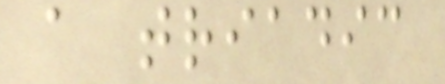a triadic
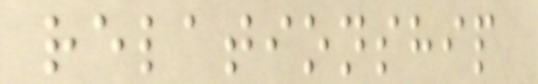relationship
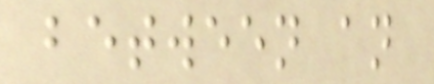between an
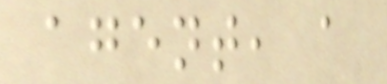agent, a
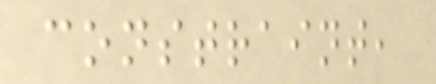constraint,
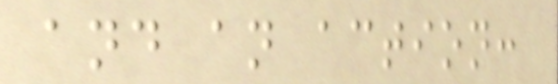and an action:
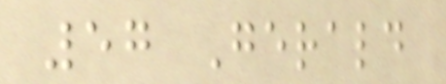57 Gerald
